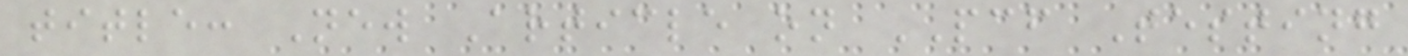title: New Article on PCF Testing
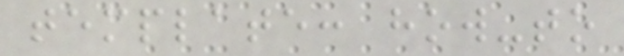template: how-to
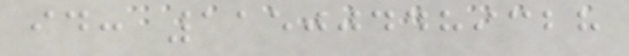id: 115004489328
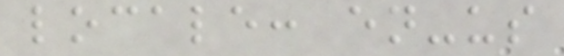locale: en-us
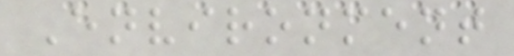Environment
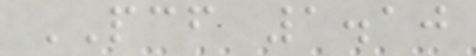PCF 1.10
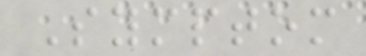Symptom
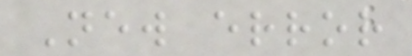New error
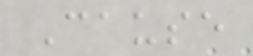Cause
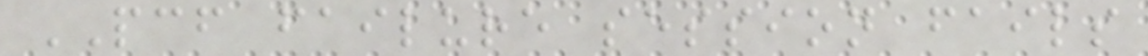PCF failure session fails
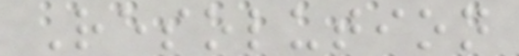Resolution
